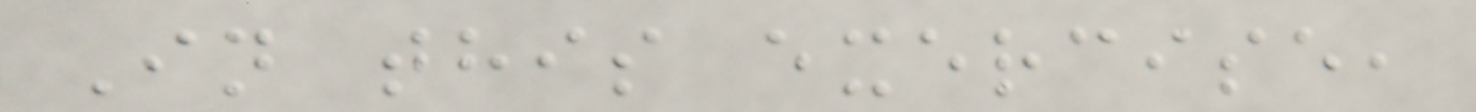In this exercise,
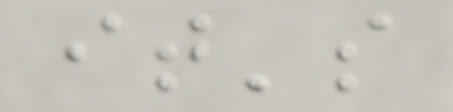it's
